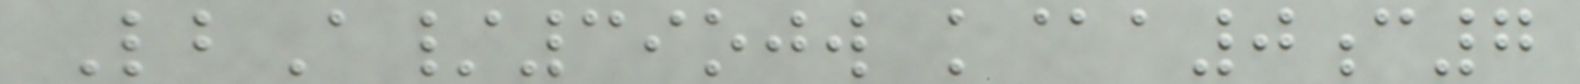LbA/39ojw k@a0c7
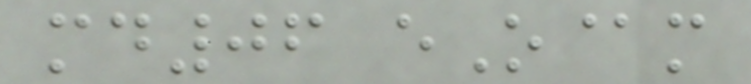md06 eO@m
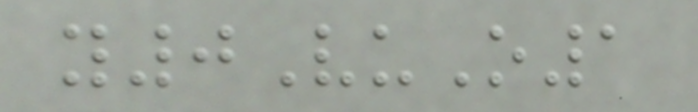y0VuO1
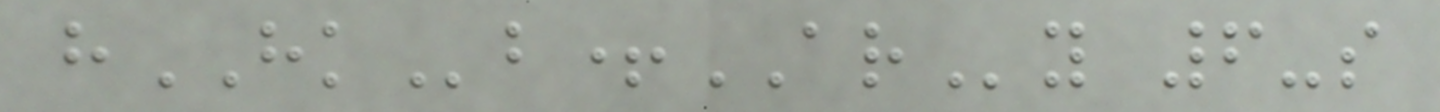hHKb+ARy 6-s
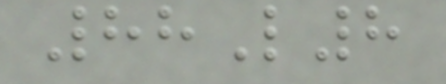88L8
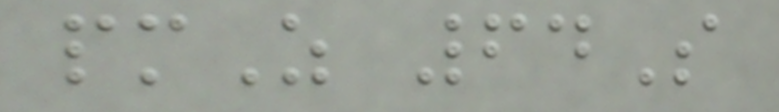pmZ 64S
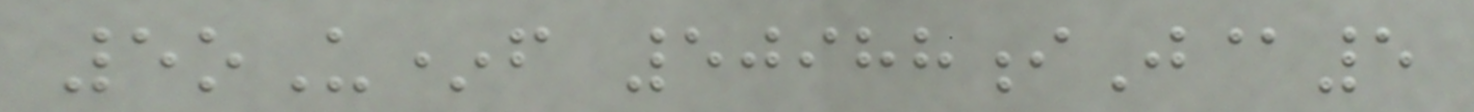5oU*f 50988iJ@5
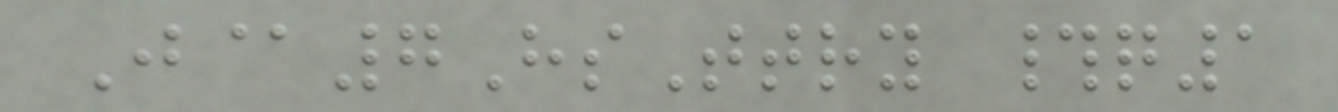J@7HsTtry #q1
